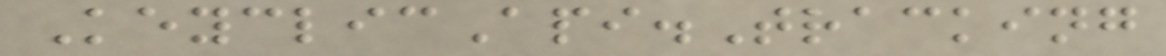KeyclicApi.Tracking
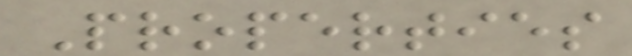Properties
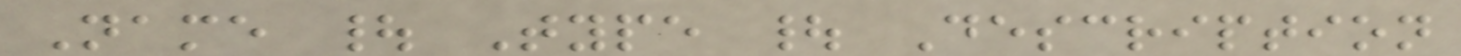Name | Type | Description
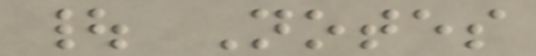| Notes
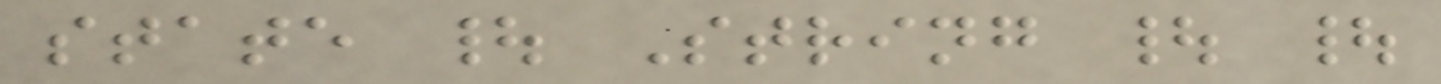state | String | |
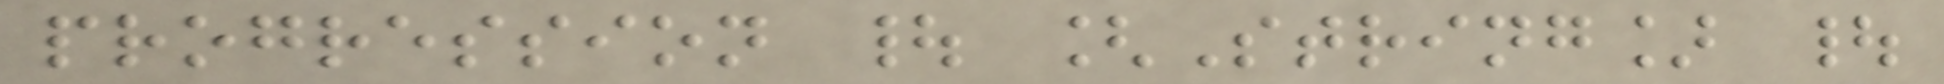progression | [String] |
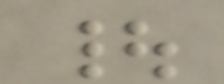|
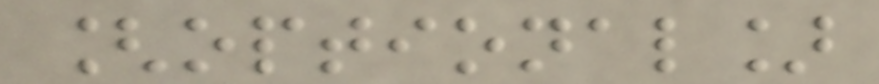[optional]
